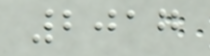2017
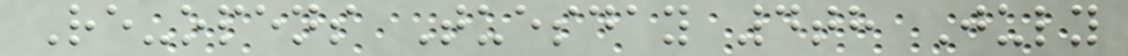Re-opens Tuesday 4th July
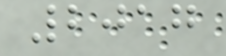2017
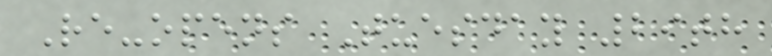Re-opens Tuesday 29th
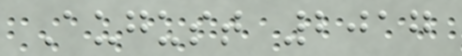August 2017
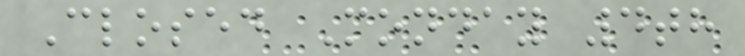Closed Monday 4th
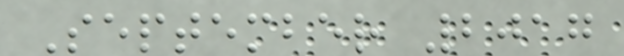September 2017
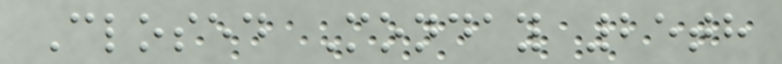Closed Monday 25th
